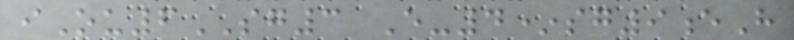iOu6SG3 E-4*sg9eH
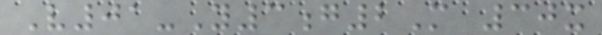V01-Y3g2M 30x
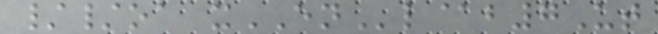//oa xENl@b7Ut
